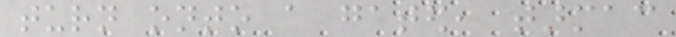turn onto a gated, tarmac
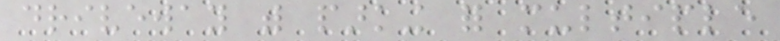driveway with parking for multiple
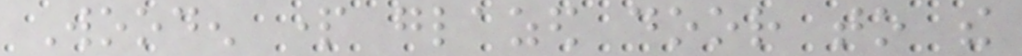Wooden part glazed door to the
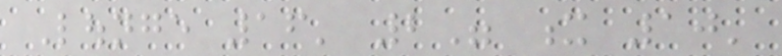Lounge 16' 2" x 10'
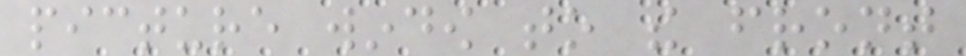picture window to the front
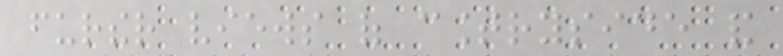further views of countryside and
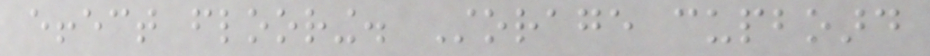effect flooring. Storage cupboard
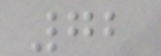72
